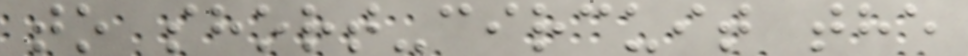to short-circuit the
